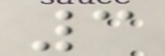3
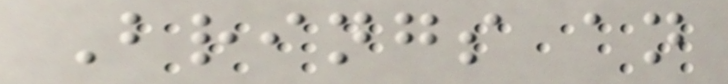Brings an
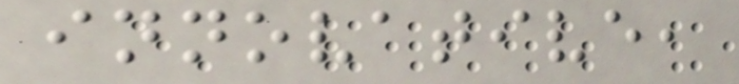innovative,
